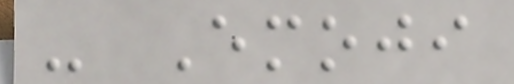- Emoji
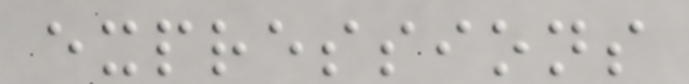expressions
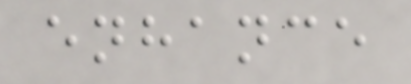enhance
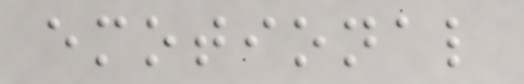emotional
